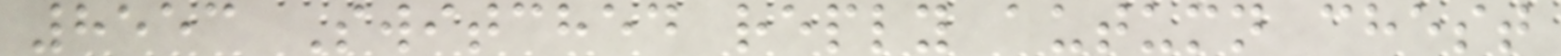8553 Switched reply autumn chest
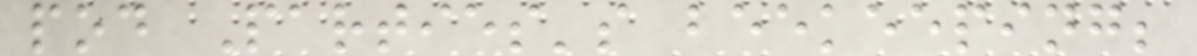pod Parties's beekeeping;
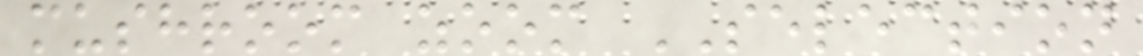mushroom zoom SELECTION
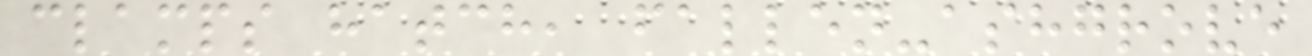clamps hatch, fallen-ashgrove
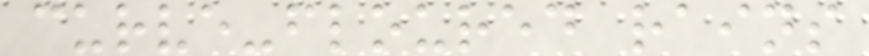curve-floured rains
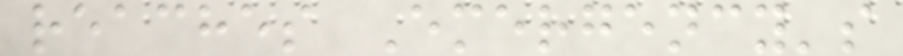reaches Emergency's
